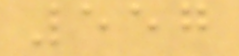557
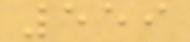559
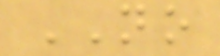NO
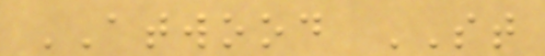ATWOOD ST
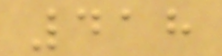418
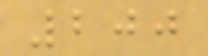200
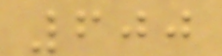600
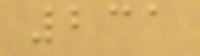231
